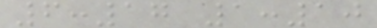6:17 1:10
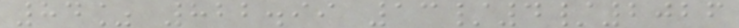84% 822.99 13/4/2026
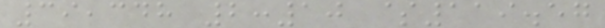39,348 2:10 $119.57
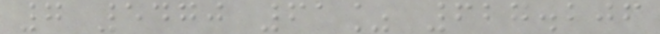7 5470 61% 627.206
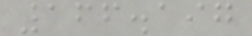166.197
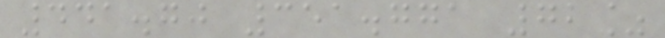441.70 351.771 72%
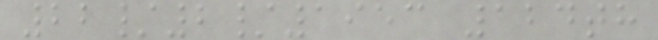22/2/1953 124th
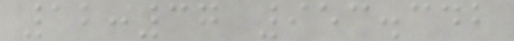12:37 953.342
